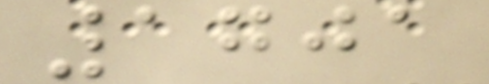1701
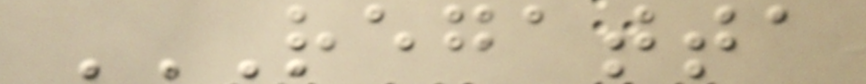REGATTA
